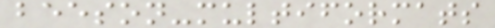beeson-multiformats
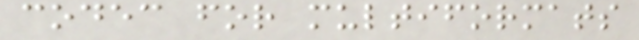codec for multiformats
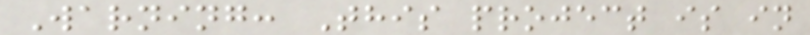Warning: This project is in
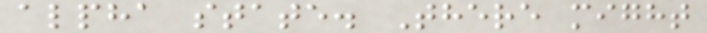alpha state. There might
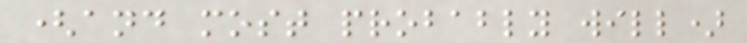(and most probably will)
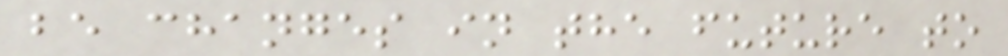be changes in the future to
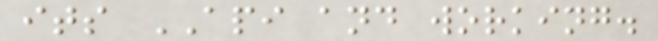its API and working.
